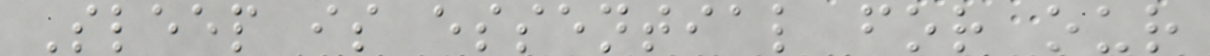Sleep is essential for our
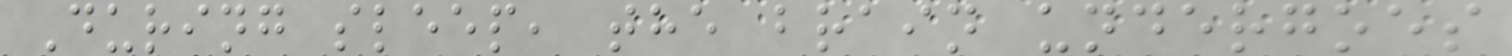During sleep, the brain undergoes
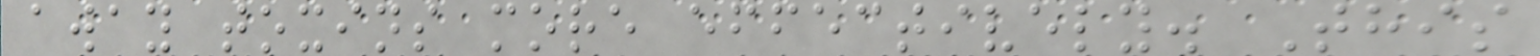away toxins more effectively. This
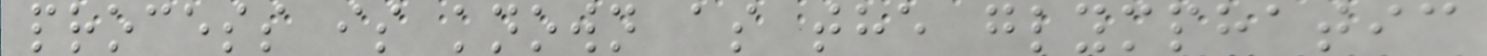process is known as the glymphatic
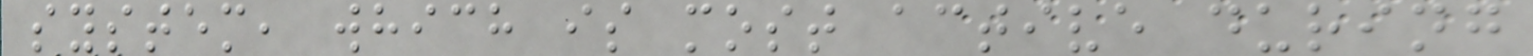system, which is most active during
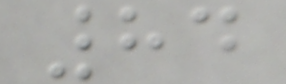84
